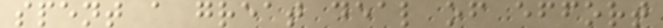spent a great deal of effort
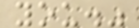you."
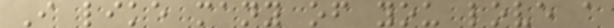I like many of you love a
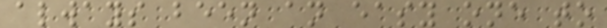always been an easy one to
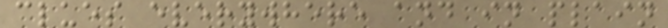clues everywhere and in plain
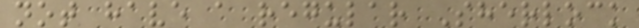not have a regular Sherlock
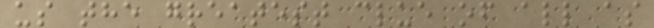us the greatest clue of all as
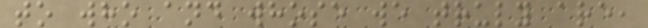to who and whose we truly are,
